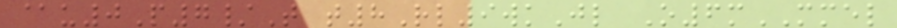@u0P7/T t8Rl9wkJl O6mMMEL
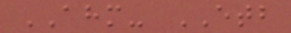AHM- ETB
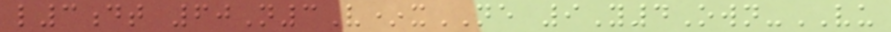l3dt 60N3V*xNE 9Y4Own-VU
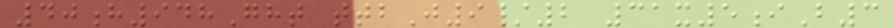40h948Ght ttbJ9/2 31x5iB3
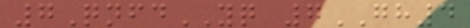7QnfdYQ 7GH4
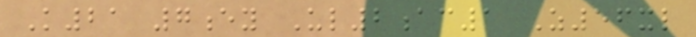K21 7ey Ul2ac1 Z56xl
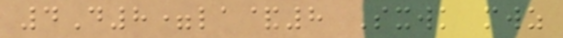4D8=la&8 Sxwk mwz
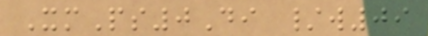XmPs0Di /w09
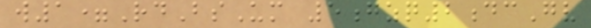w1=RdBsUm 5gzq2dcGv
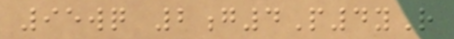95wq 2g4P4yR
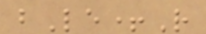bLe+R
